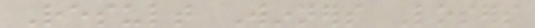Result Winners Losers
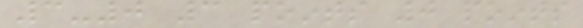3-0 3 points 0 points
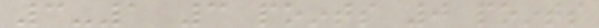3-1 3 points 0 points
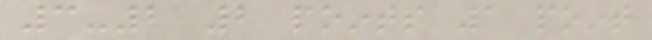3-2 2 points 1 point
